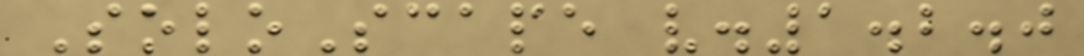SoloScape v.1.2.0
